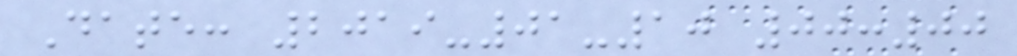Date: 2019-01-10 00:00
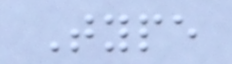Type
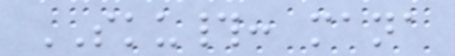SKU#: mana
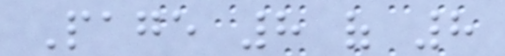Page 8 of 8
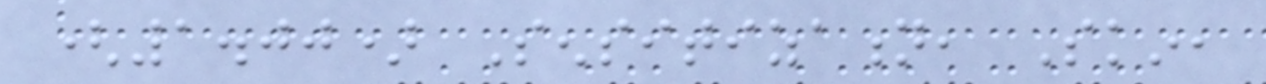(1.00) Sensitization, Skin,
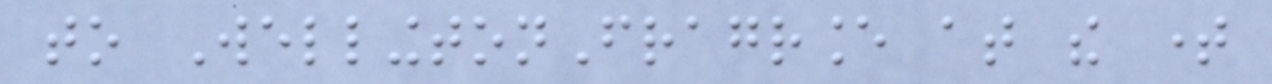to WellingtonFragrance at the time
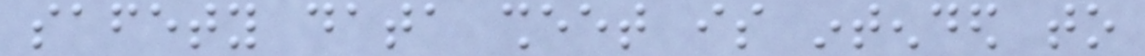safety data sheet is intended to
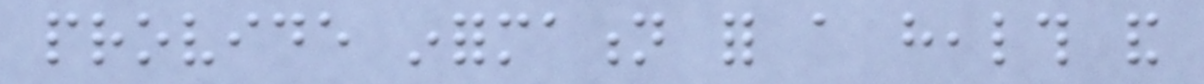provide information for a health and
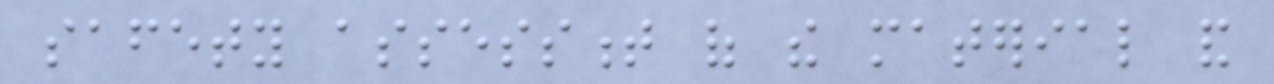safety assessment of the material and
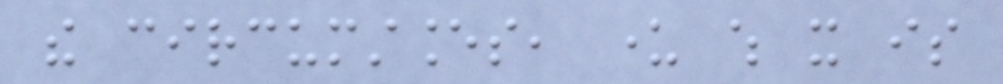the circumstances, under which it is
